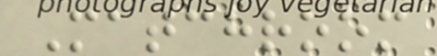Matchroom
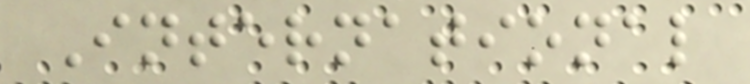International
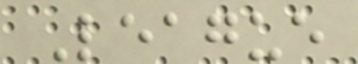League
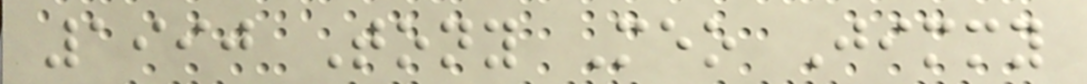1990 Tony Meo Jimmy
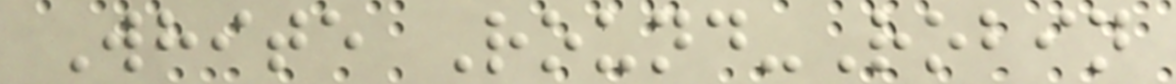White Round-Robin
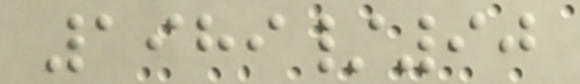1989/90
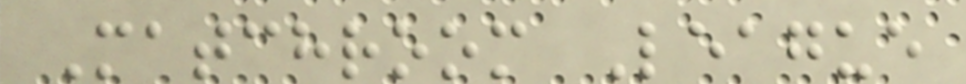Matchroom League
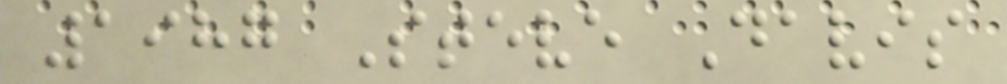1987 Steve Davis
